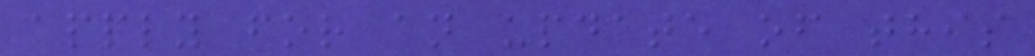apply for an update of this
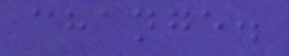change.
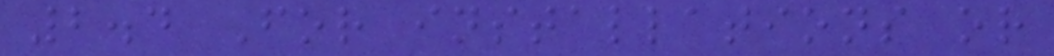2.4 For installations or
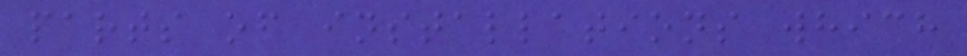parts of installations which
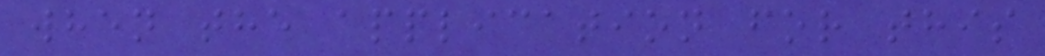when the application for this
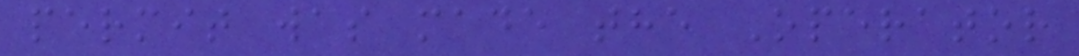permit was made the Operator
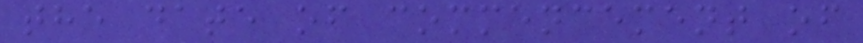the date of commencement of
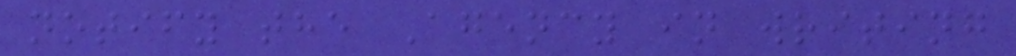notify the Agency in writing
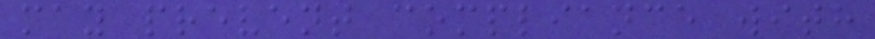may prevent compliance with
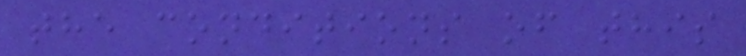the conditions of this
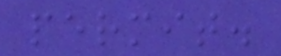permit.
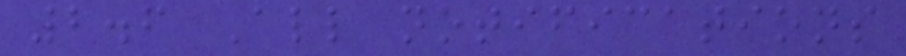2.6 All notifications
